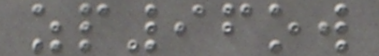zp96ow
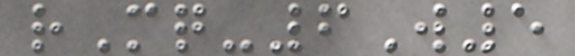rMq-6W5
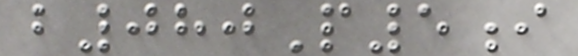b080P5i
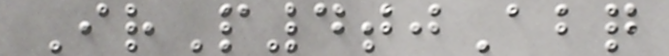IrP4tjAbq
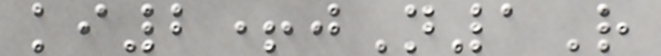ki2+jN1R
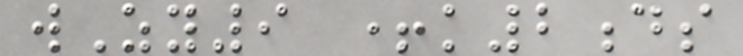wZy9 +k2ds
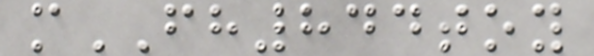mFH844toy
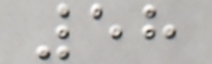58
